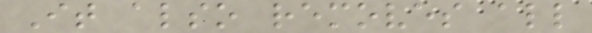It also removes all
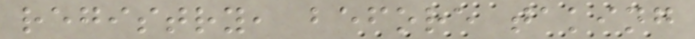registry, before taking
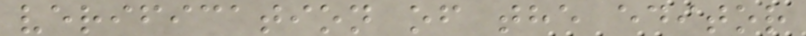verification of the editor
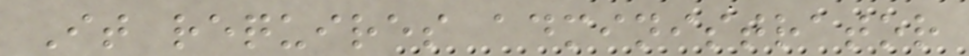It requires administrator
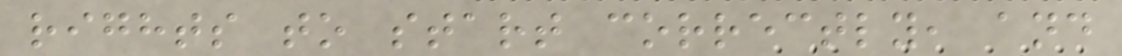rights to start correctly, and
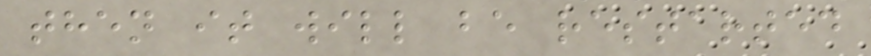then it will be restarted
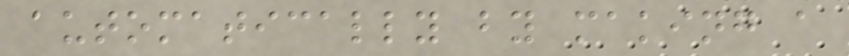automatically by making a
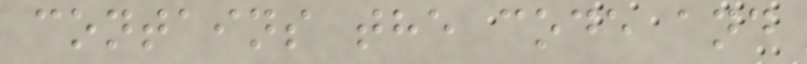contains the code and
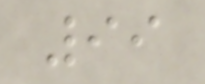99
